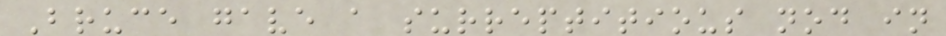Bruce gave a surreptitious nod in
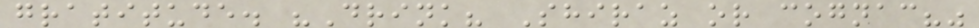gratitude. "Drink? Shiraz or cognac?"
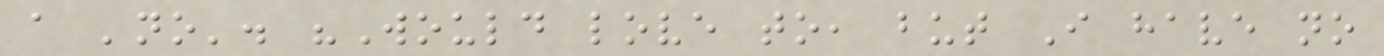a 'no'. "Would love to, but I have no
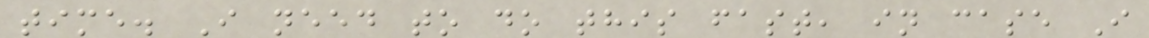time. I need to do this fast, in case I
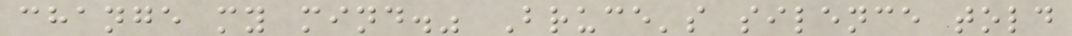change my mind." Bruce's silence told
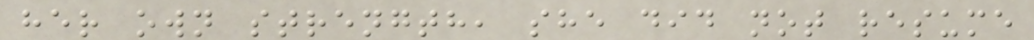her own strength, she did not resume
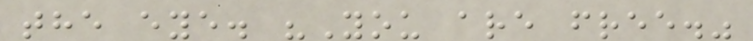the eye. "You are free."
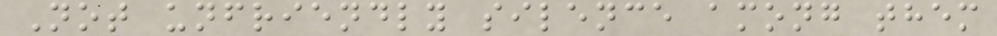Not unfriendly silence among them
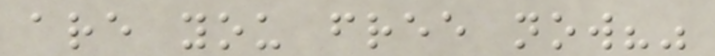are you free now?"
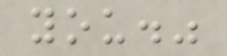you."
